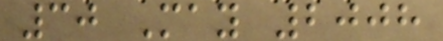30 May 2008
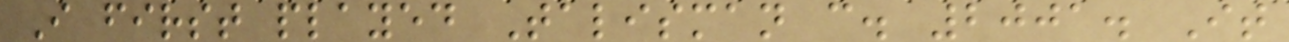I first played Talisman c. 2001. It
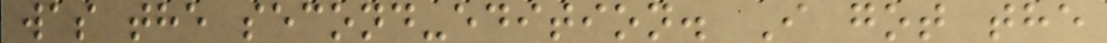was the second-edition. I got the
